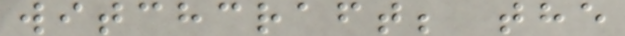witchcraft; the
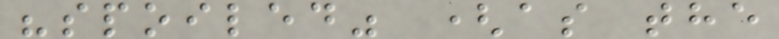"spoiled" (as the
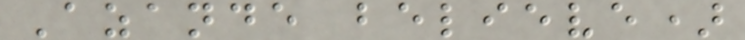Azande believe)
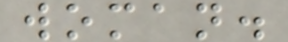woman.
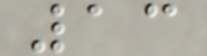13
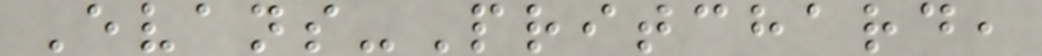Evans-Pritchard,
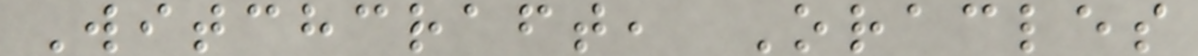Witchcraft, Oracles
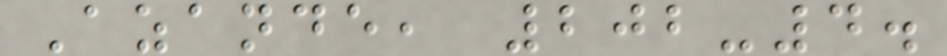Azande, 202-4.
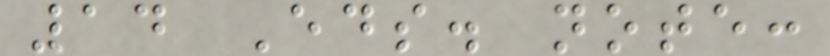14 Eds. note:
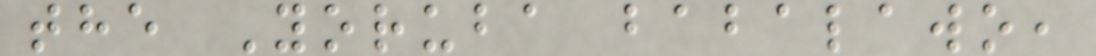the Yoruba babalawo,
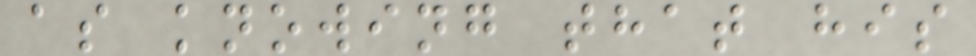as knowing that his
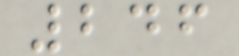246
